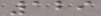129
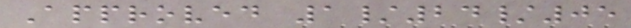Approved 1/24/05
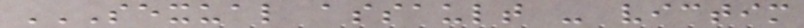SEXUAL ASSAULT - VICTIM
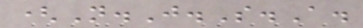(N.J.S.A.
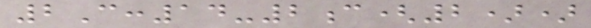2C:14-2c(2))
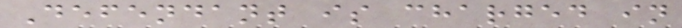Defendant is charged in
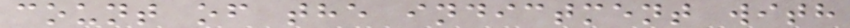count of the indictment with
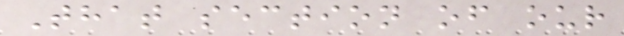That section of our
